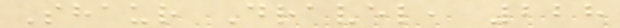Shaur Dravel, 228
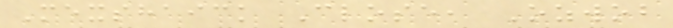Mexshaick Close, Ozwob
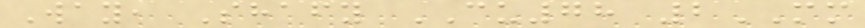Way, Shafy CU78 2MM
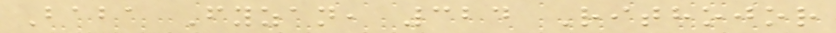Baba Fyzan, 324 Rithojor
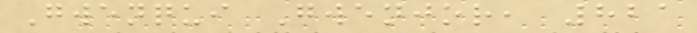Gwenqui Gwenjor, 821
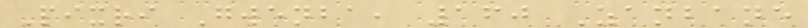Pixri Gwenba, 160 Zanbane
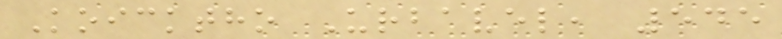Koicktho Urbavel, 545
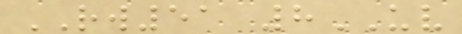RW51 8UV
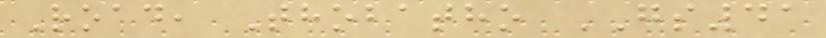Road, Thobatho GS41
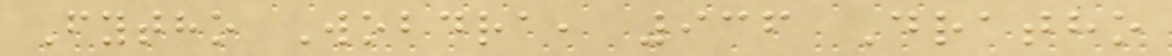Fytho Wobdra, 936 Dratho
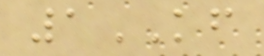1KF
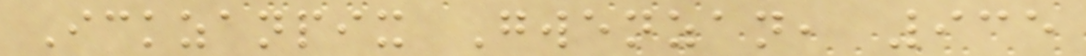Ickzanpix Gwenzan, 935
